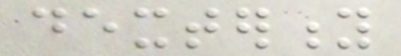dexterity
